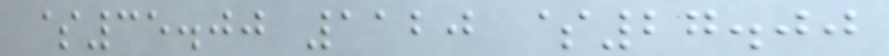$35.00 1120 $27.00
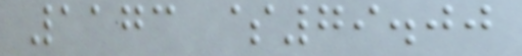1173 $79.00
